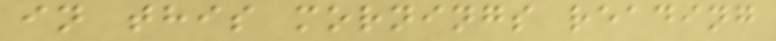in this mornings reading
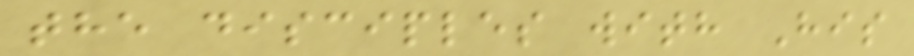the disciples with His
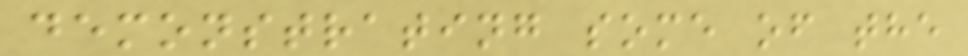demonstrating some of the
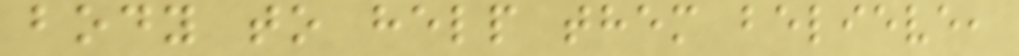body to help them believe,
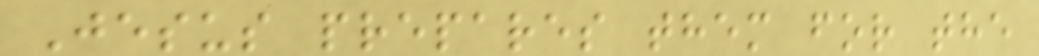Jesus prepares them for the
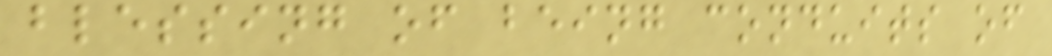blessing of being conduits of
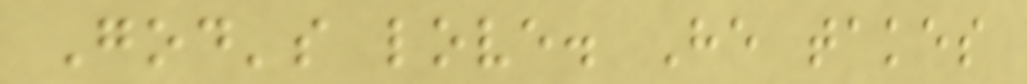God's love. He takes
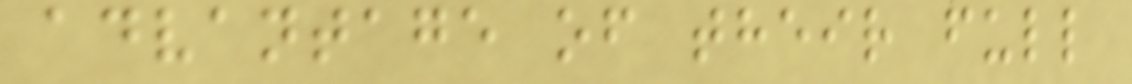advantage of their full
